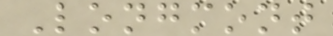Longmont
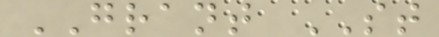GRANT ST
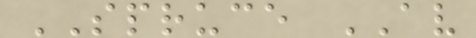SPRUCE AV
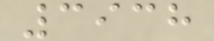3938
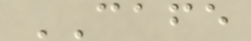CAFE
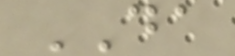DA
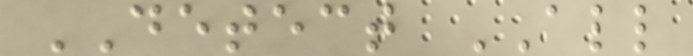DETECT ALL
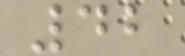42
